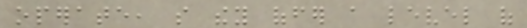operate, so they offer a level of
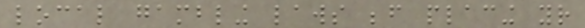local gambling laws before placing your
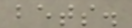bets.
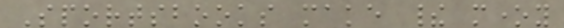Sportsbooks make their money
